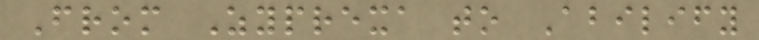From Zyprexa to Abilify
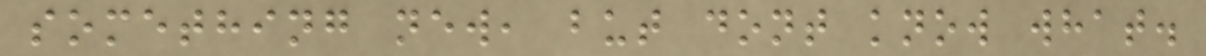something new, but dont know what.
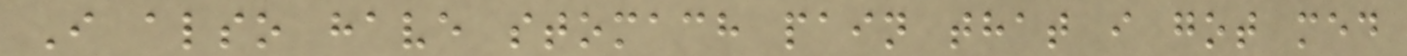I also have stomach pain that i got med
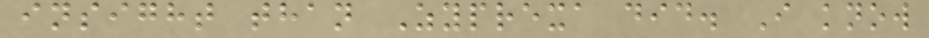insight than Zyprexa did. I know
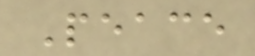Peace
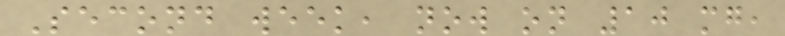Second week, now on 10 mg,
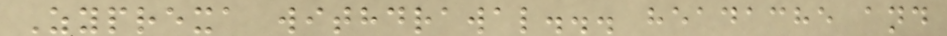Zyprexa withdrawal... headache and
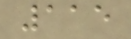115
